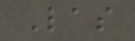Las
